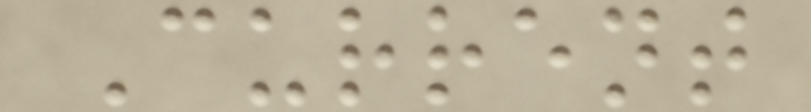Current
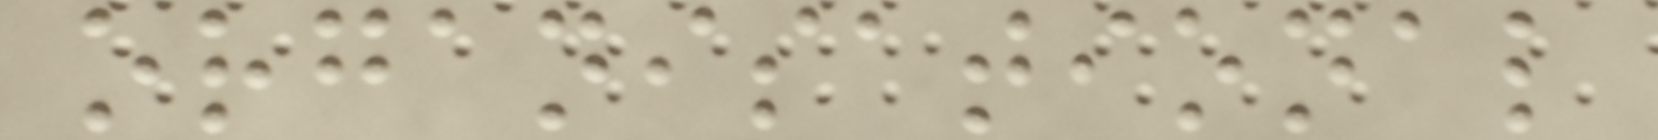organisational
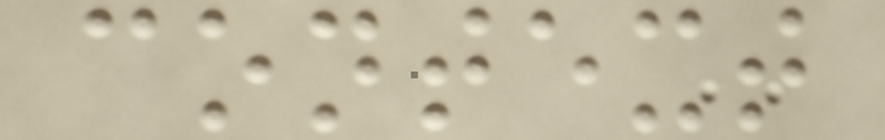context
